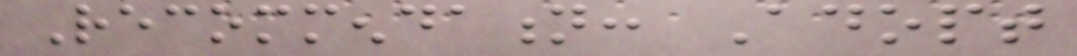Recommendation: Adopt
